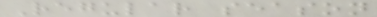Regular season
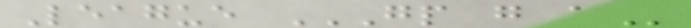League GP G A
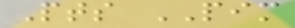Pts PIM
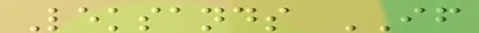Leksands IF
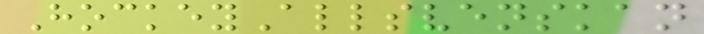HockeyAllsvenskan
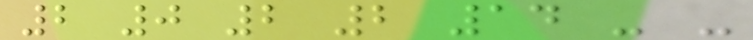2 0 2 2 14 - -
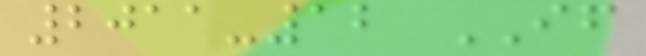2011-12 IF
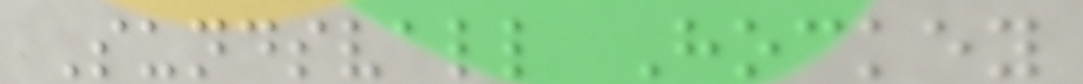Sundsvall Hockey
